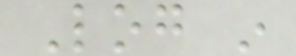Log in
